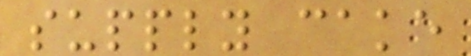supply cake
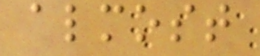almost
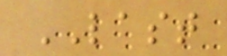LAST
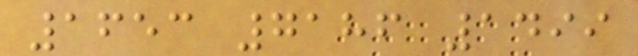1653 7186 1499
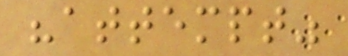"attempt"
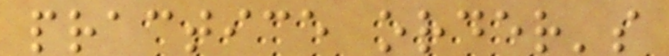practice order's
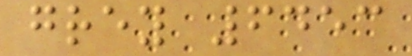grey 6453
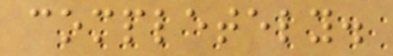completely.
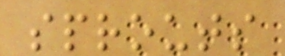sprouts
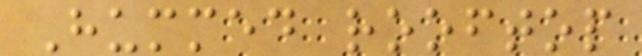Hummed rooftop
